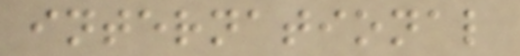international
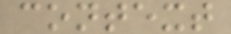context
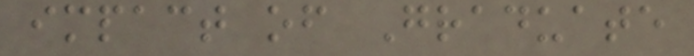impact of Graduate
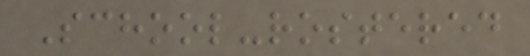School-rostered
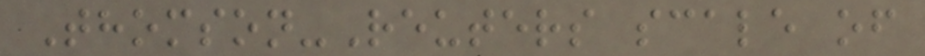Thomson-Reuters scale of
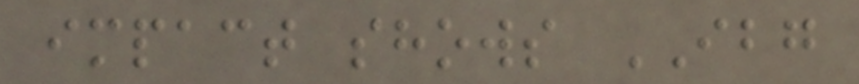impact shows IBG
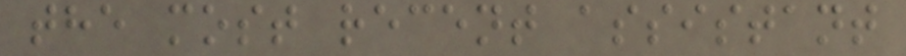the most recent assistant
